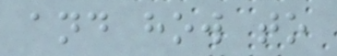and how to
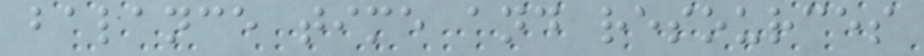balance time and resources
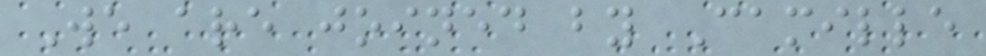We are joined by Camille
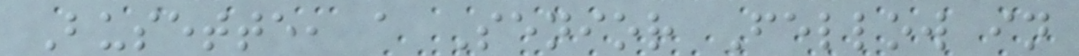Busette, a Senior Fellow in
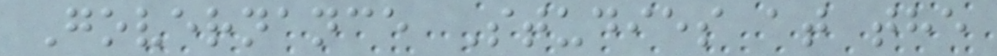Governance Studies at the
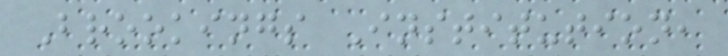Brookings Institution,
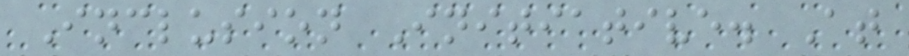Inclusion Initiative. At
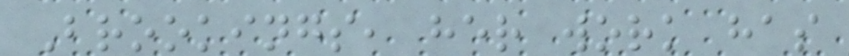Brookings, her work has
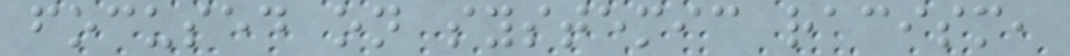focused on systemic racism,
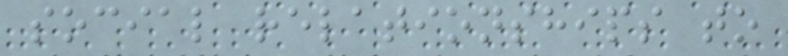social relationships to
